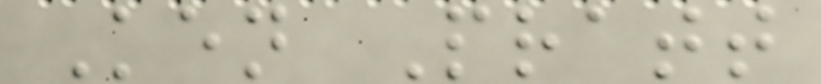Ken Pratt
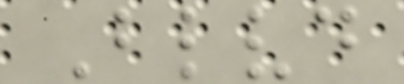Blvd
